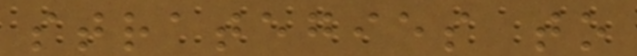strategies to
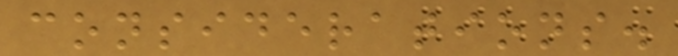considerations.
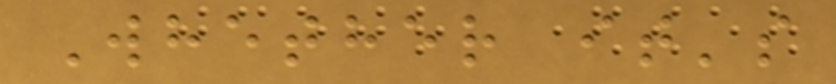Whether it's
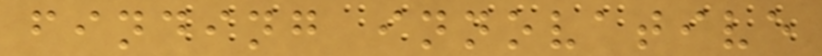finding innovative
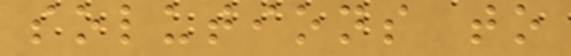solutions to
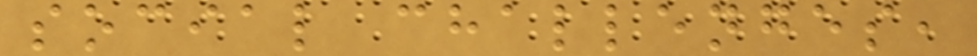social challenges,
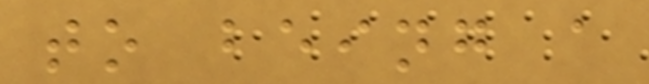to being a
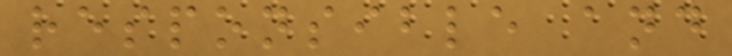responsible and
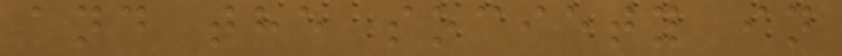and the society in
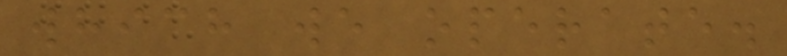which we operate.
